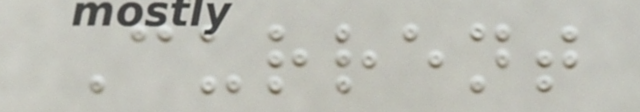Current
